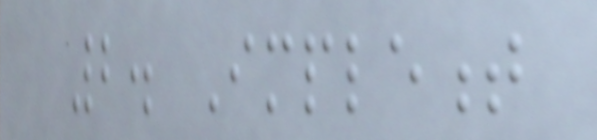2. Implement
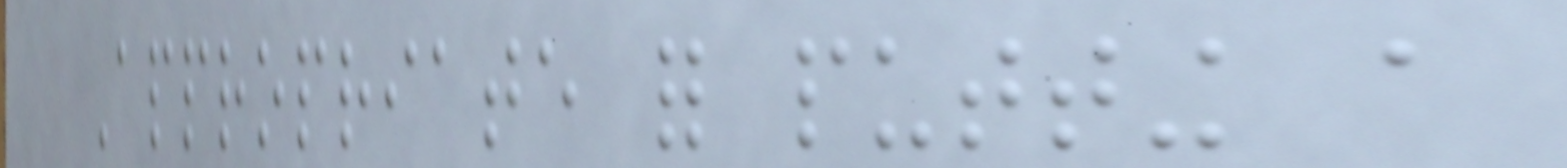Appropriate for putting a
